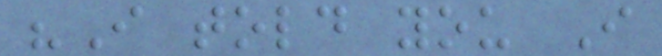"I told you I
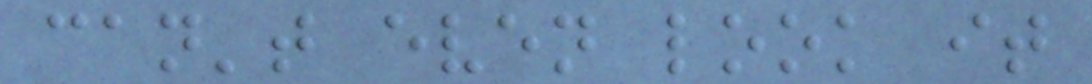can't even look it
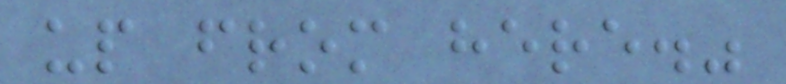up from here."
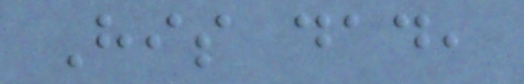His dad,
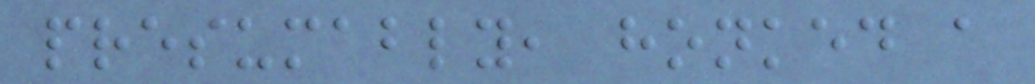presumably, honked a
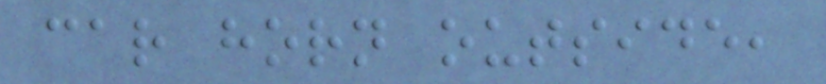car horn outside,
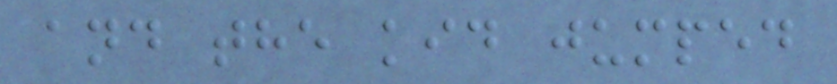and the kid jumped
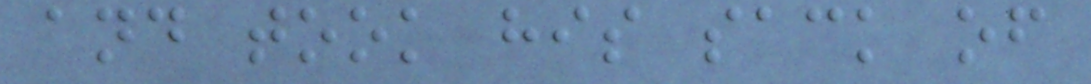and took his sack of
